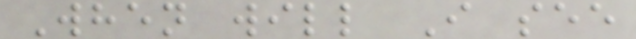When will I see
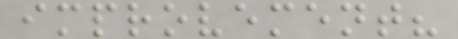improvement?
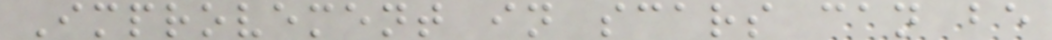Improvement in scars can be
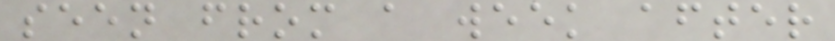seen from a week after
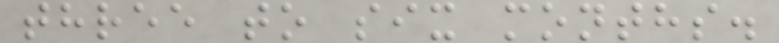three to six months.
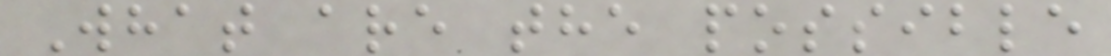What are the possible
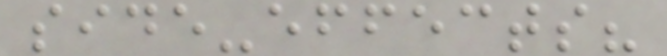side-effects?
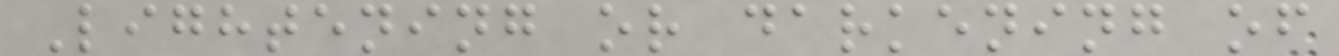Lightening or darkening of
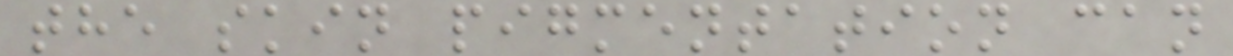the skin pigmentation can
